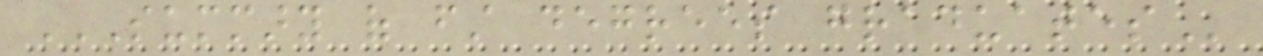SUMMARY OF FIRST DEGREES GRADUATES
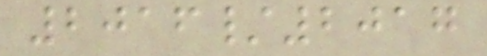2016/2017
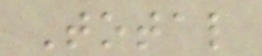Total
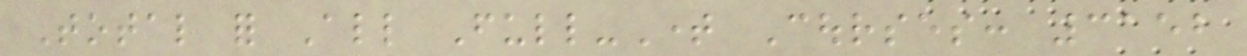Total for All Full-Time Courses: 3152
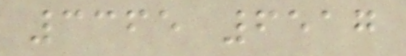3365 6517
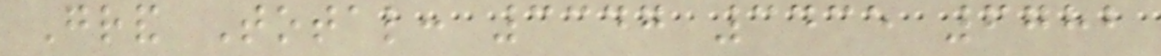Grand Total: 3347 3435 6782
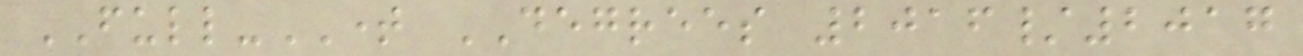FULL-TIME DEGREES 2016/2017
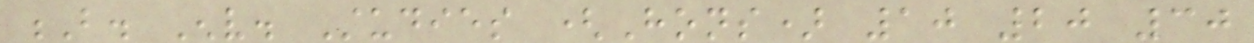B. Env. Studies (Hons) 10 20 30
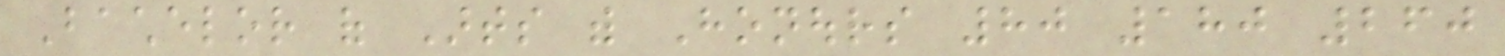Bachelor of Arts with Honours 80 180 260
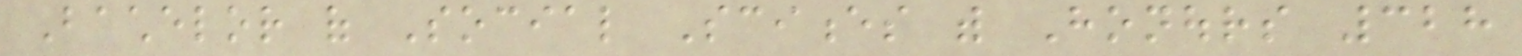Bachelor of Social Sciences with Honours 328
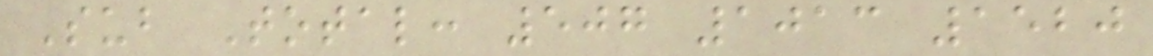Sub Total: 507 1013 1520
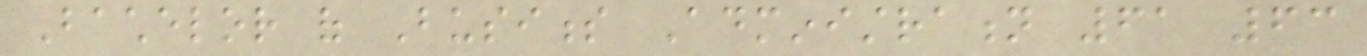Bachelor of Business Administration 61 63
